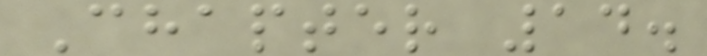Chapter 14.
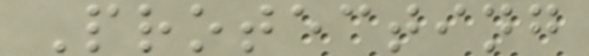Protecting
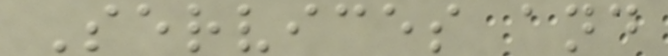Services and
